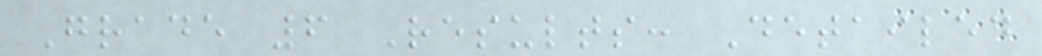Grade 6 Results: Detailed
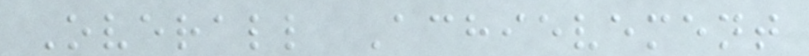Overall Achievement
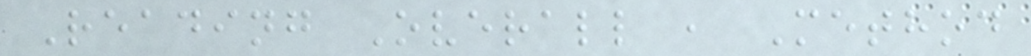Reading Overall , Method
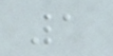1
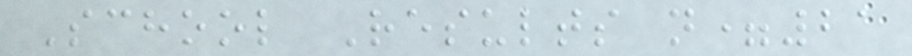School Results n=21
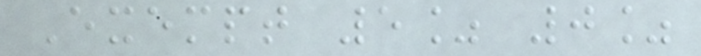Exempt 5% 0%
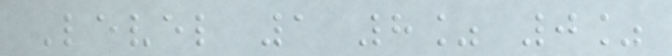Level 1 8% 0%
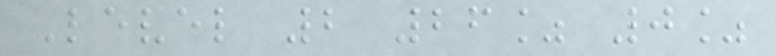Level 2 26% 0%
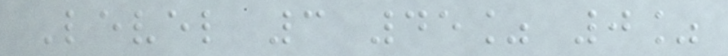Level 3 45% 0%
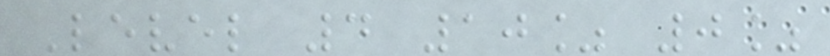Level 4 10% 0%
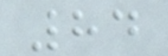84
